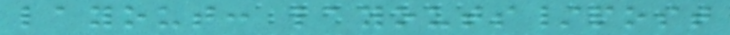layout: layouts/post
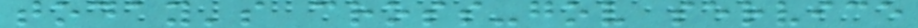today's cross-gov service
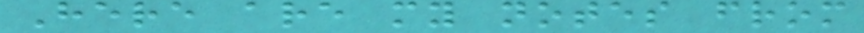Here are my notes from
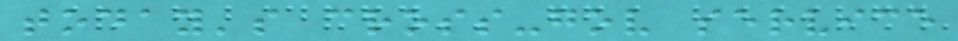today's cross-gov service
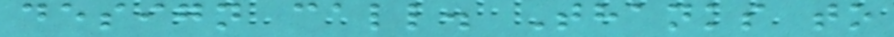design call. Thanks to
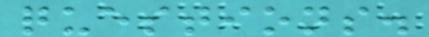questions.
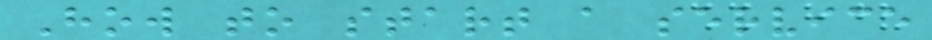How to start a service
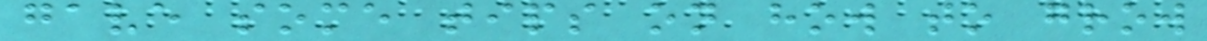gave some tips on how to grow
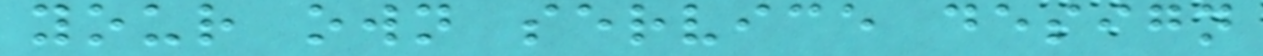your own service design
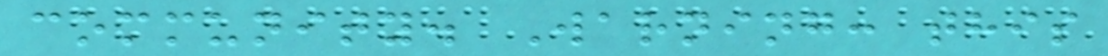community. Warning: this
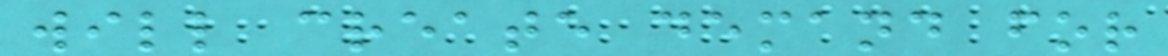will create demand for
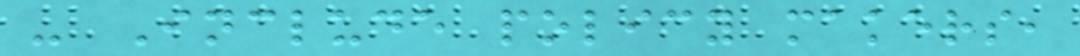- Include policy makers,
